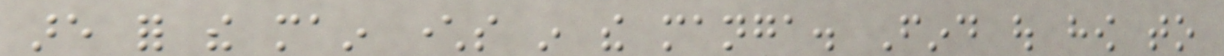are for the main characters in the manga. Find out how to
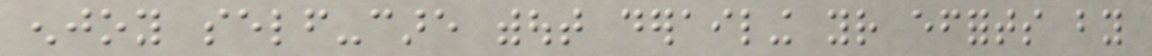enjoy self-care without derailing your efforts by
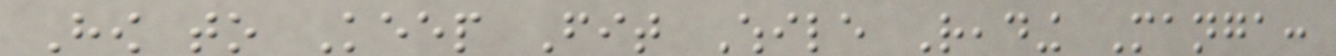How to Keep Fit While Reading Manga:
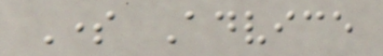Some Advice
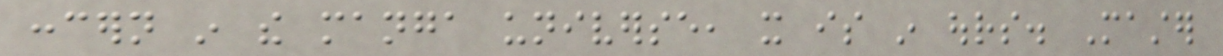concern in the manga universe, it is in ours. Master
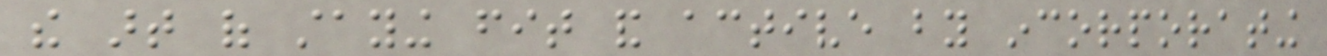the art of staying fit and active by incorporating
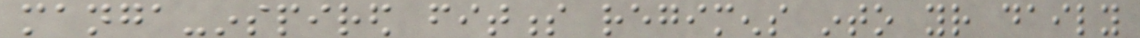manga-inspired fitness regimens into your daily
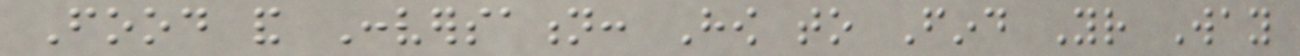Food and Conversation: How to Find Your Way
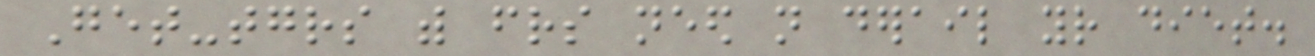Get-togethers with friends need not derail your diet.
